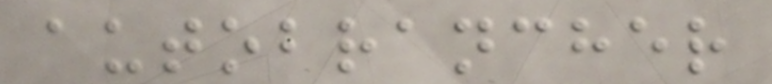autobrancher
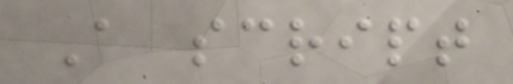A script
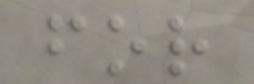for
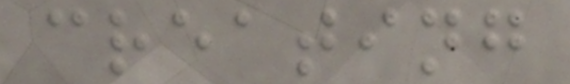creating
